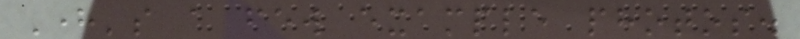Here's a few example photos.
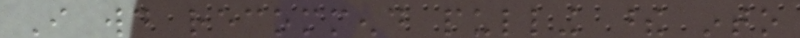I would recommend pulling these into
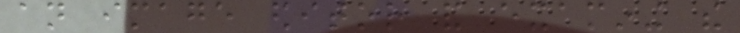an image editor and examining the
